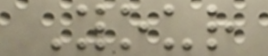Your
